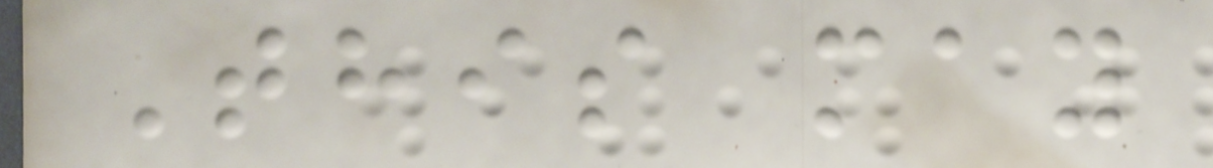This may
